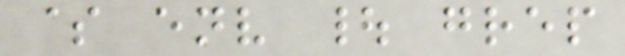$ env | grep
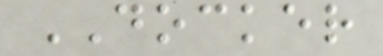DOCKER
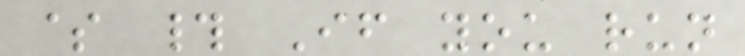$ # If you run
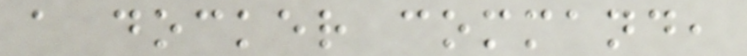a docker command,
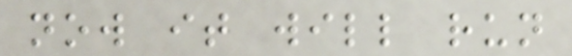now it will run
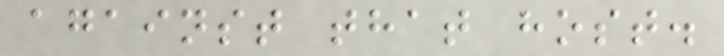against that host.
